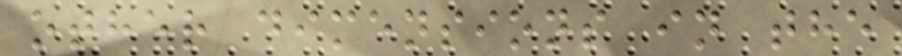other dimensions in the
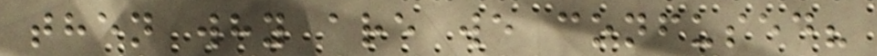then why are we confused?
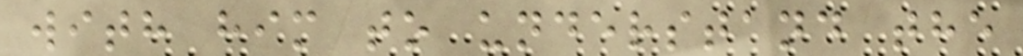with him to understand the
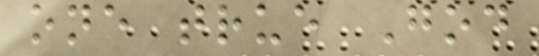one true God
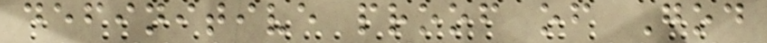definitive proof of God
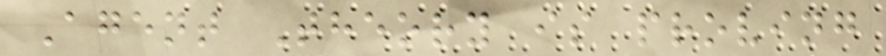Agent Theory is proving
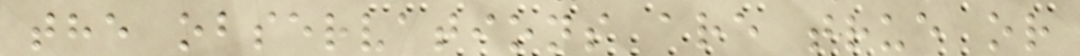the observations are true or
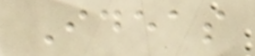Ideas
